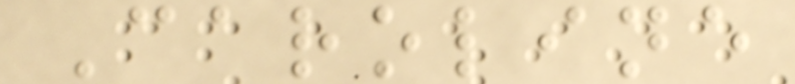Caroline
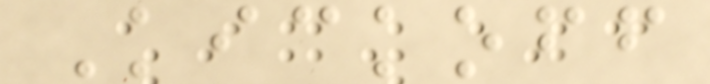Kickoff
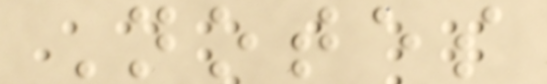Notes
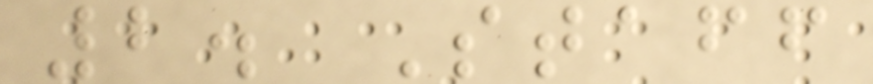2. Staff
